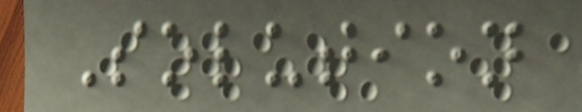Solution
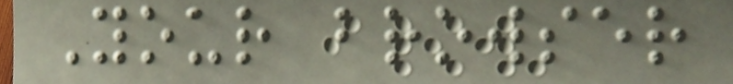Your browser
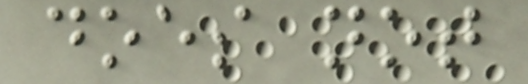does not
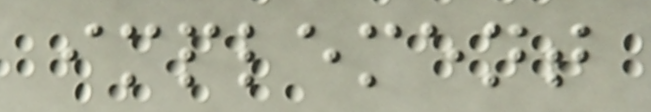implement
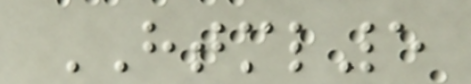HTML5
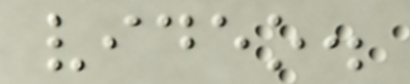video.
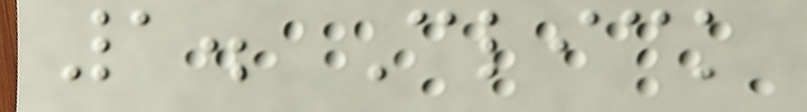1. Click
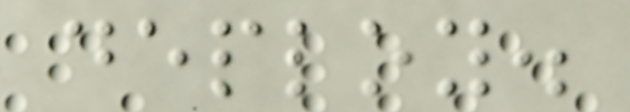deploy.
